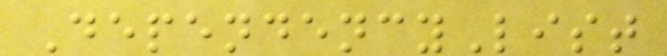DependencyList
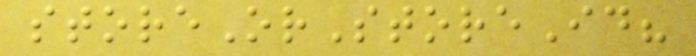storeOrStoreId?
